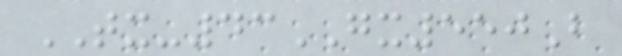TX-43GX550B
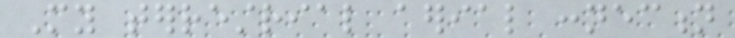My terrestrial aerial connection
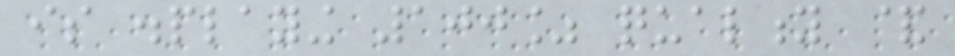is displaying 100% quality &
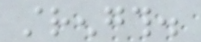strength.
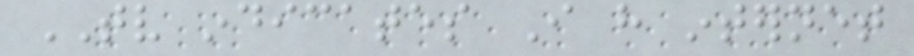TV indicates I have internet
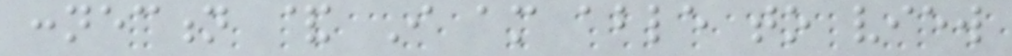connection & I am able to view
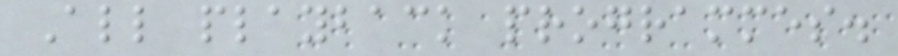All playback programmes.
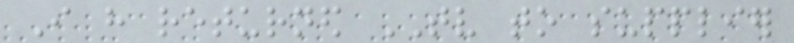I have returned TV to supplier
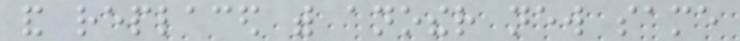and replaced with another new same
